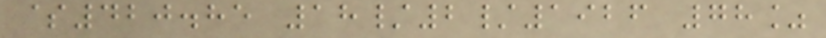$420.85 18/2/1926 78%
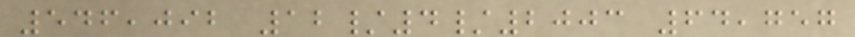546,092 12/4/2003 64,757
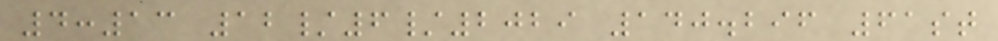4:13 12/6/2029 140.296 61st
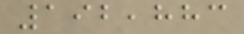192,883
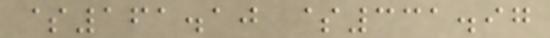$161.10 $331.97
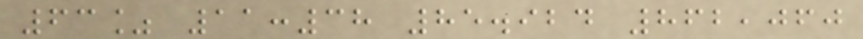63% 11:38 85.924 862,060
